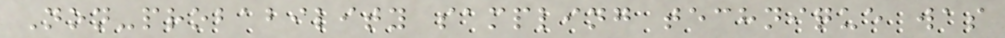Non-probability sampling technique was
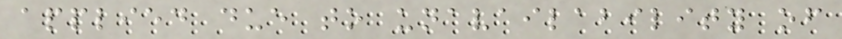applied due to unavailability of
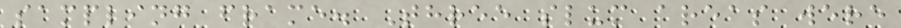sampling frame. Three slum areas were
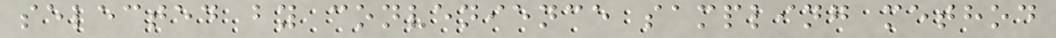selected by convenience sampling method
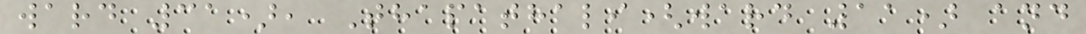ward 31), Thapathali(ward 11) and
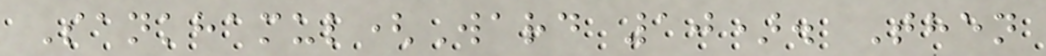Sankhamul(Ward 10). Then
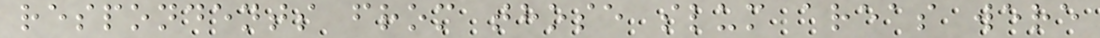respondents from those slum areas were
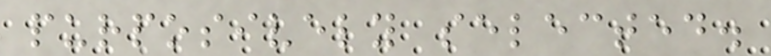purposively selected.
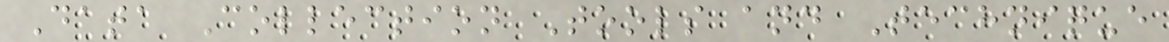Data Collection Tools and Technique
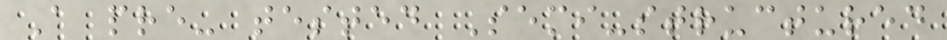A pre- tested Semi-structured
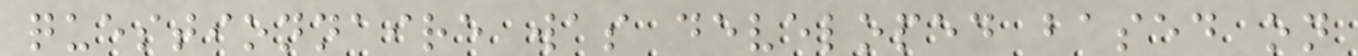questionnaire was developed based on
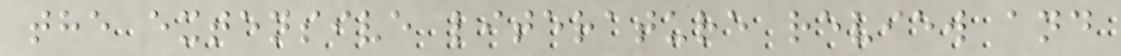the extensive literature review and
